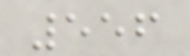556
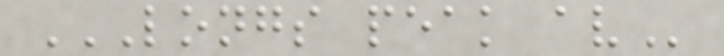LONGS PEAK AV
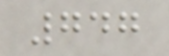747
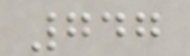747
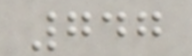747
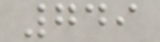749
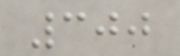300
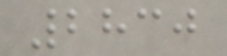2830
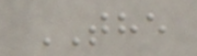THE
